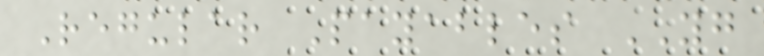Regular Payables YG
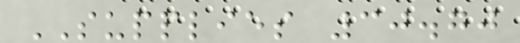SUPPLIES 30.70
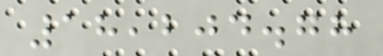18,204.78
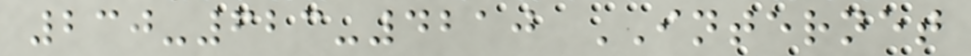230-623-4210 INTERNET
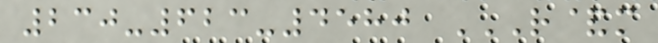230-623-4580 R&M
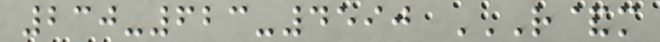230-623-4590 R&M
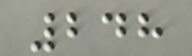248
